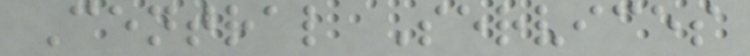Central Services
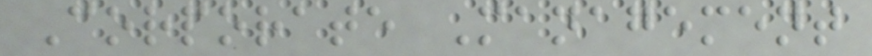Corporate Management
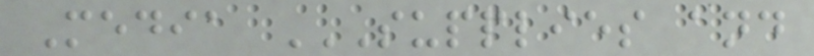Media SUPPLIES AND
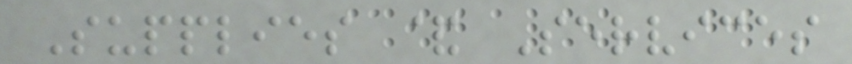Supplies & Services
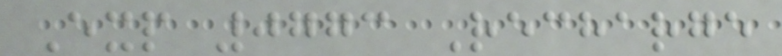Exp 0773 Recharge
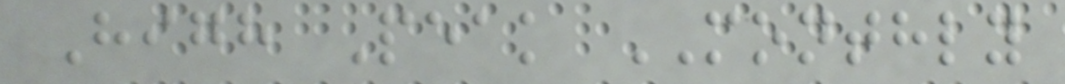High Peak MONTHLY
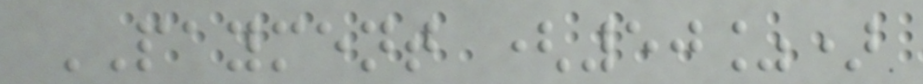PAYMENT (50%)
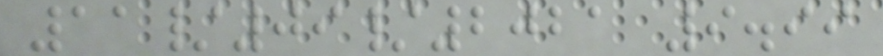11/09/2021 9.99
